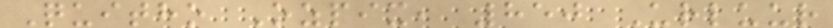Quitho Ozpix, 850 Urluur
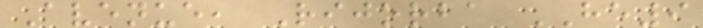Avenue, Rijorba HE9
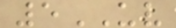5UV
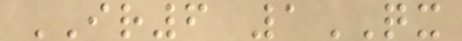IR6 1QX
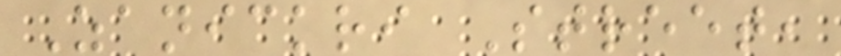Zanickri Street,
